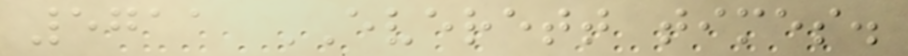5711 EVERETT times.
